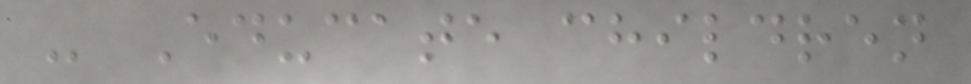- Educate children
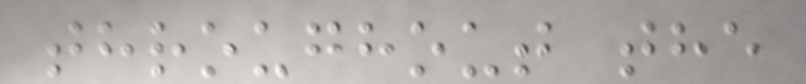throughout the
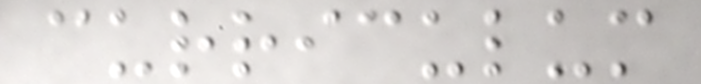curriculum
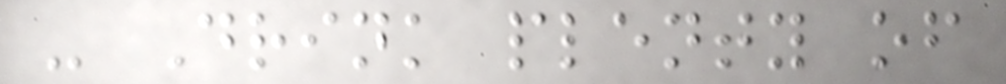- Drink plenty of
